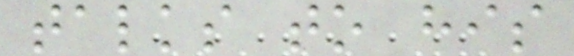talks to his
